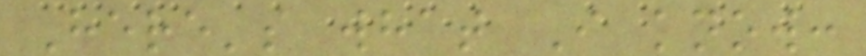Here's what I know:
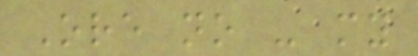Ore no - my
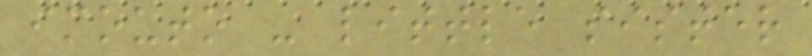imouto - little sister
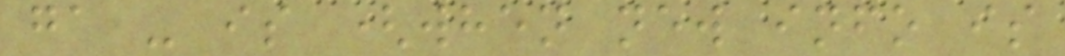ga - is (when new info is
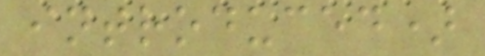introduced)
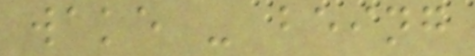wake - being
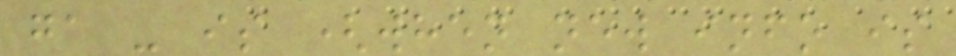ga - is (when new info is
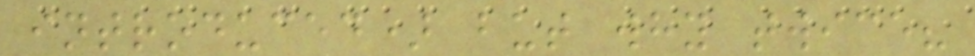introduced) but why twice?
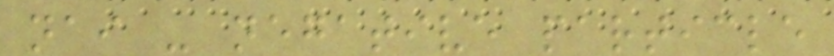nai - negative particle
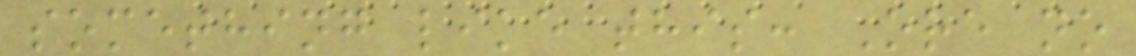something like this: Ore no
